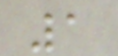1
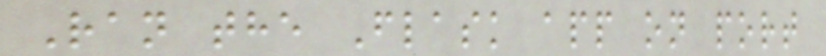Ran the Flask app on port
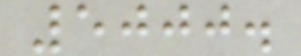5000.
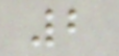2
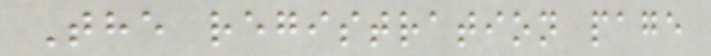The registration page
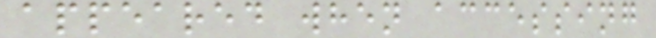appeared when accessing
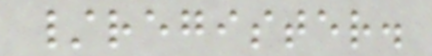/register.
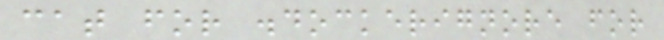cat for .dockerignore for
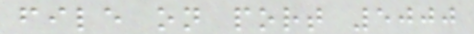file on port 5000
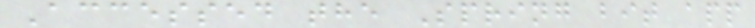Accessed the Spring bit app
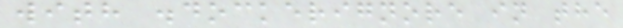with .dockerignore in the
